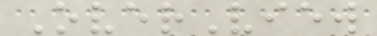OverView
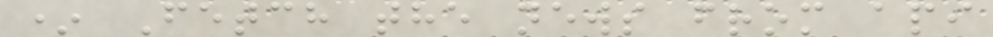* Fetch the news from api
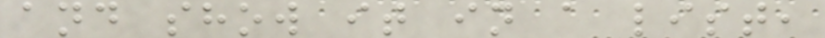and show it in a list,
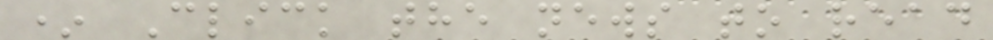* Click the news to read
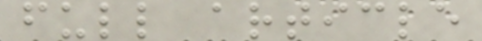full article
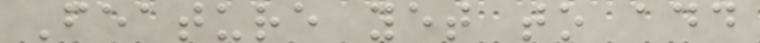Feature yet to add
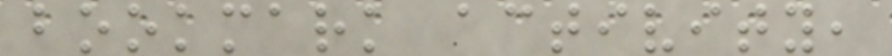bookmark activity,
